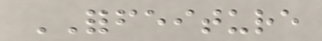FORFEITURE
